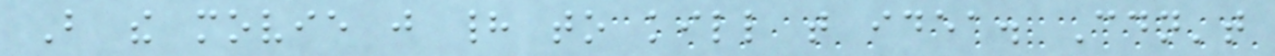But the movie just had to kill that idea. Couldn't
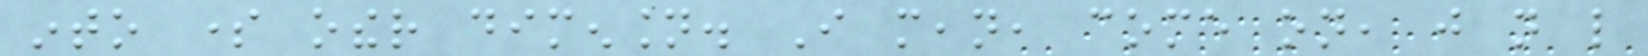into some other dimension. I mean, come on, just not like
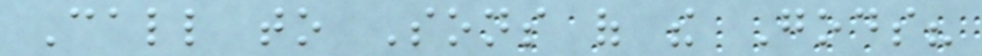Call to Sons of the Gods?
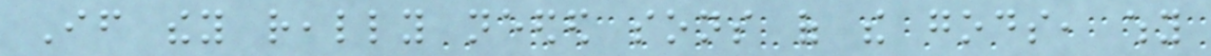If they really needed sons of the gods, why
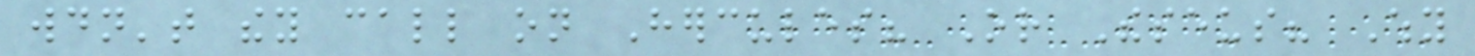wouldn't they call on Hercules? Or Theseus? Why
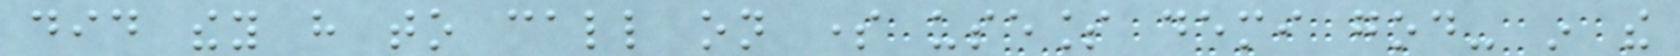did they have to call on some useless demi god- in the
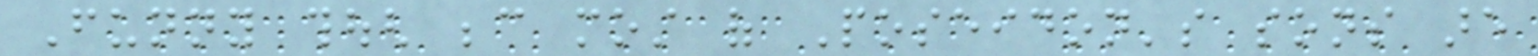Funny though because most of Poseidon's sons are
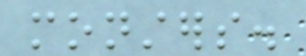monsters.
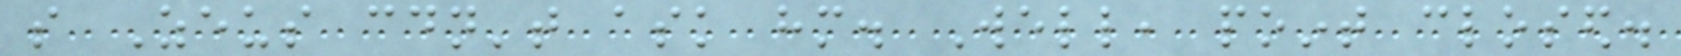so Zeus couldn't ask him. Well, point closed.
